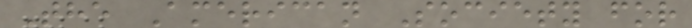The American Society for
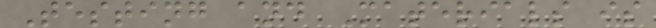Testing and Materials is
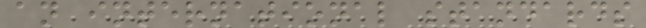an international standards
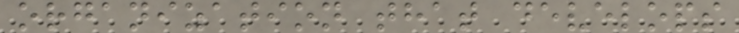organization that develops
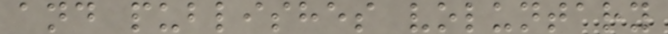and publishes voluntary
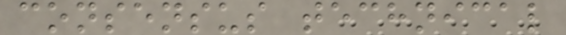consensus technical
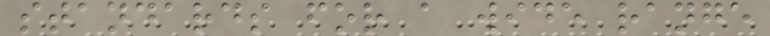standards for a wide range
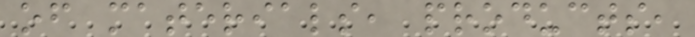of materials, products,
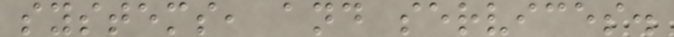systems, and services.
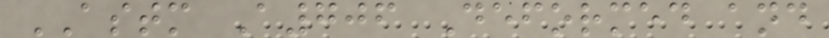ASTM A706 Deformed and
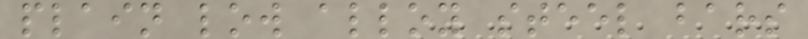plain low alloy steel bars
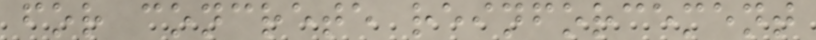for concrete reinforcement
